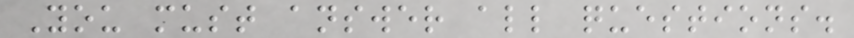You must answer all questions.
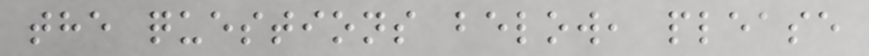the questions below, please
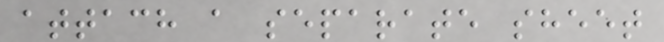attach a separate sheet
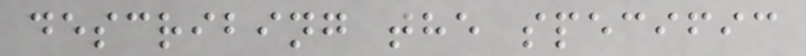describing the specific
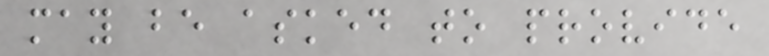may be asked to provide
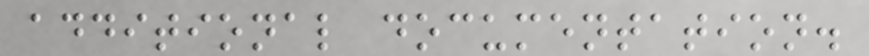additional documentation.
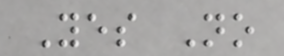Yes No
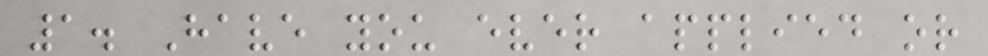1. Have you ever applied or
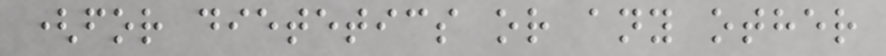(for dietetics or any other
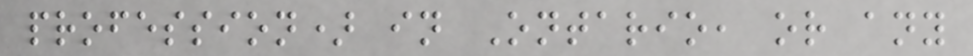profession) in Ontario, or any
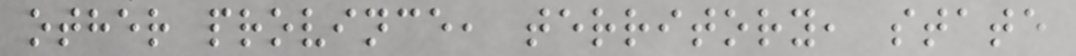other province, territory, state
